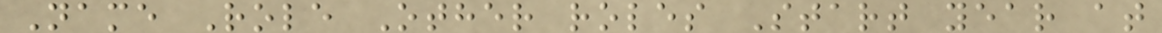Name Role Other roles Start year at
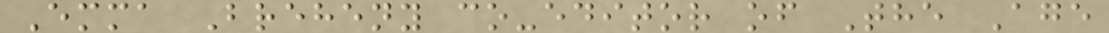Emma Breheny co-editor of The Age
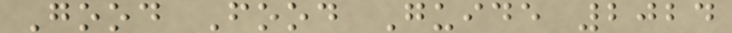Good Food Guide 2024
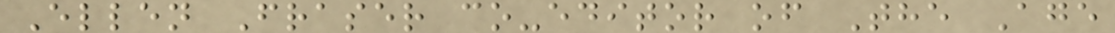Ellen Fraser co-editor of The Age
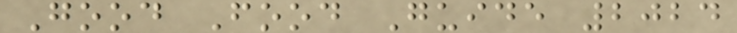Good Food Guide 2024
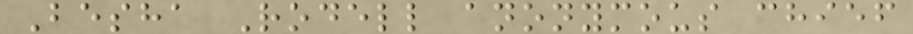Besha Rodell anonymous chief
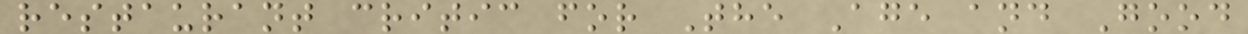restaurant critic for The Age and Good
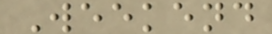Weekend
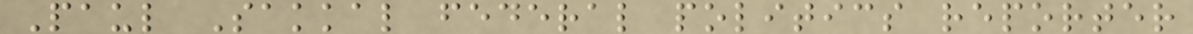Paul Sakkal federal politics reporter
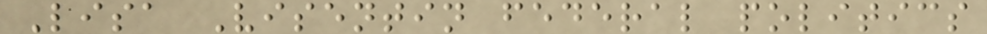Lisa Visentin federal politics
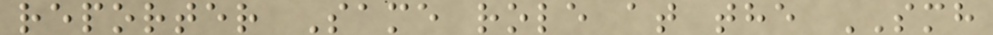reporter Same role at the SMH
